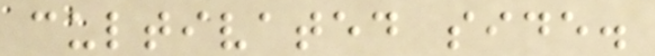cultivated side.
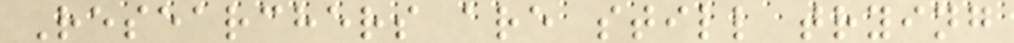Researchers are still trying
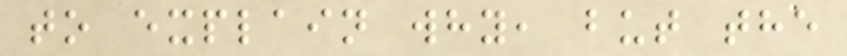to explain why, but the
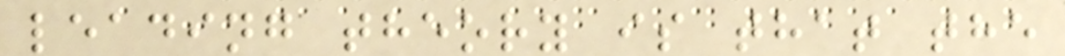leading theory is that the
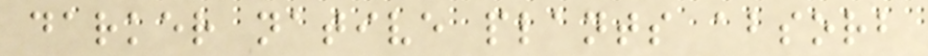darker native plants absorb
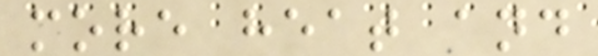more heat and
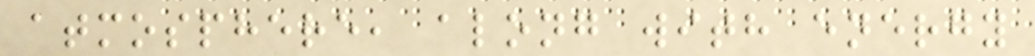atmosphere, along with energy
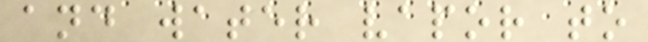and water vapor to
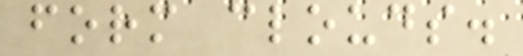form clouds.
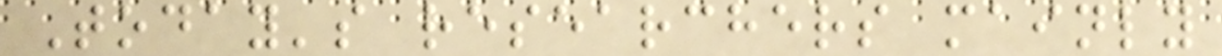Today's researchers mainly
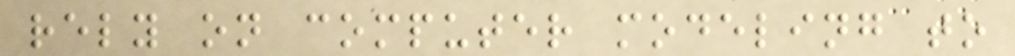rely on computer modeling to
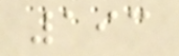193
